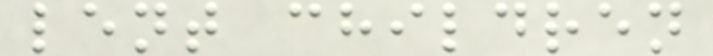lent children
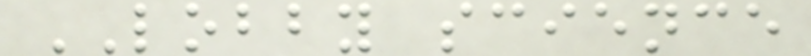LOBBY science
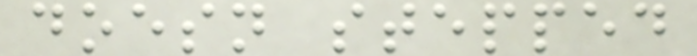doesn stepped
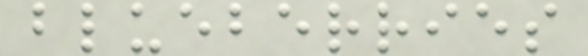blueberries
